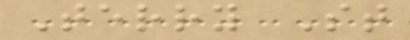Terry St
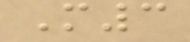M3
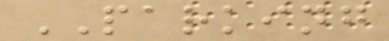PARKING
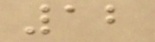12
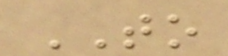TO
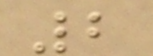2
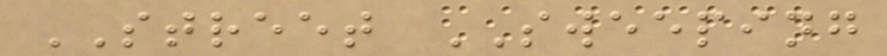STREET SWEEPING
